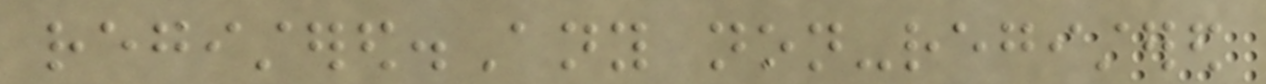registered.Any non-registered
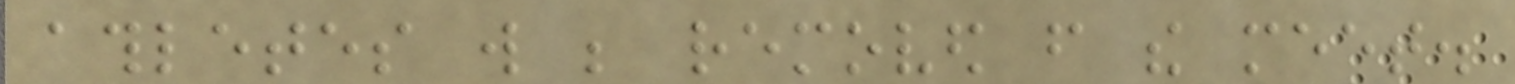athletes will be removed from the meet.
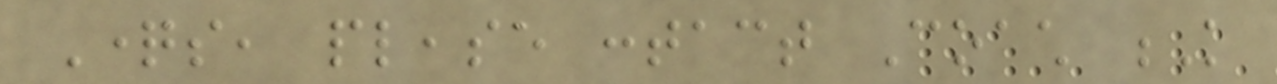Questions, please contact Coach K
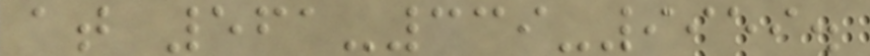at 561-339-9959.
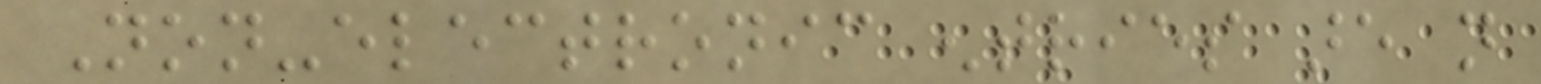Non-electronic entries are not
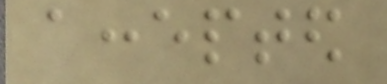accepted
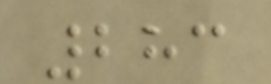283
